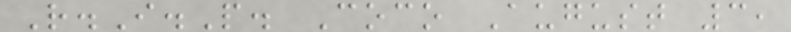R.I.P. Coco August 3,
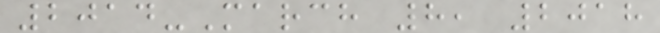2014-March 8, 2018
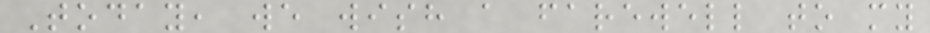Today, we wish a farewell to my
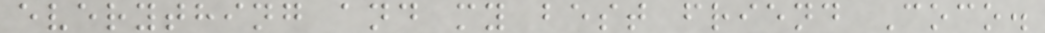everything and my best friend Coco.
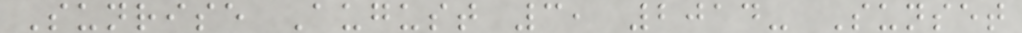Sunrise August 3, 2014- Sunset
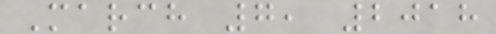March 7, 2018
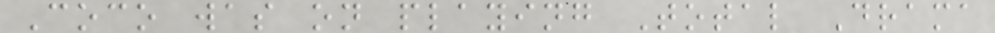Coco was on playing Total Drama
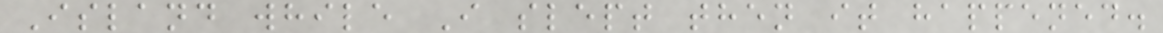Island while I slept then it happened.
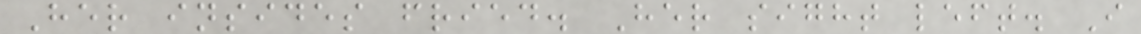Her insides fried. Her sight left. I
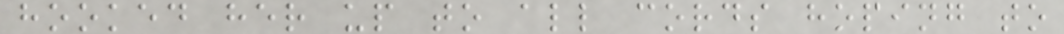hooked her up to all cords hoping to
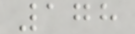178
